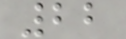22
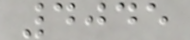4045
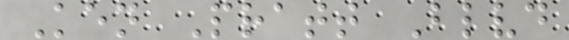Ken Pratt Blvd
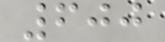600
